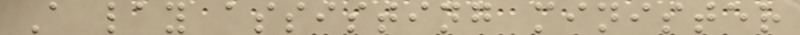A lay assisting minister
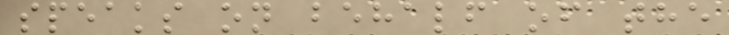speaks on behalf of the
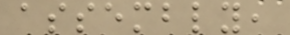assembly,
